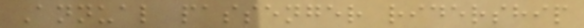Annual passenger ridership
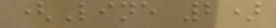(Line 2)
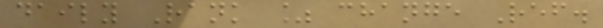daily Rank % change Ref.
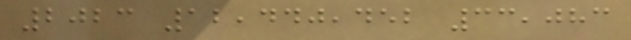2023 12,440,452 33,083
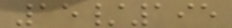15/195
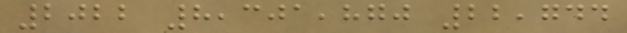2022 8,301,870 22,744
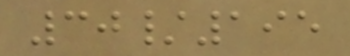30/195
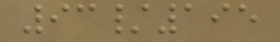93/195
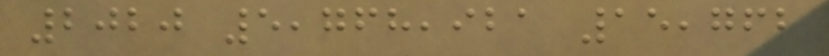2020 5,768,921 15,762
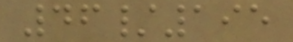46/195
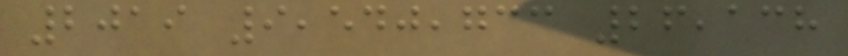2019 9,540,733 26,138
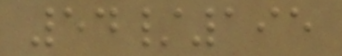54/195
